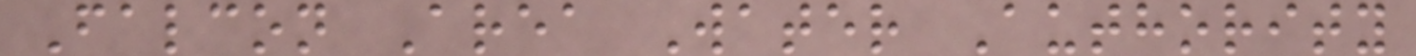Falcon Area Water Authority
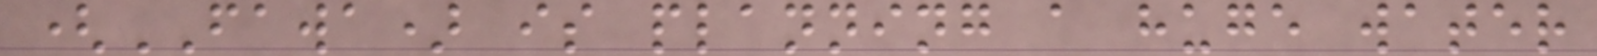(FAWA) is planning a huge water
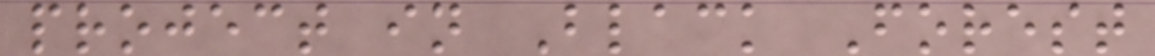project in Black Forest
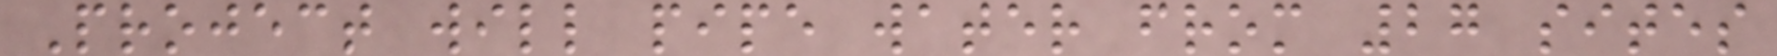Project will pipe water from 27 sites
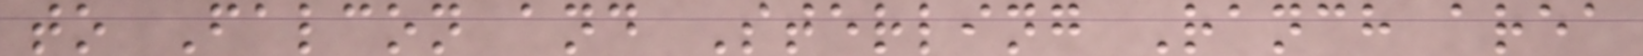to Falcon and Sterling Ranch area
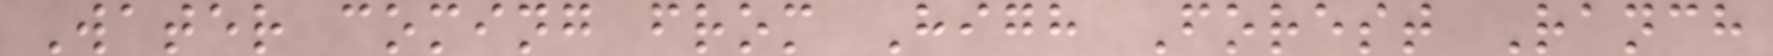Water coming from High Forest Ranch
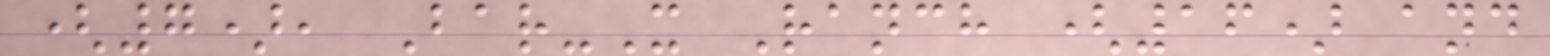(7), Bar-X Ranch (16) and
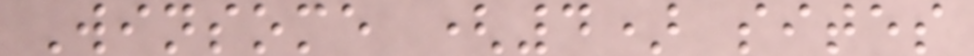Winsome (4) sites
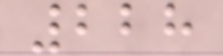228
